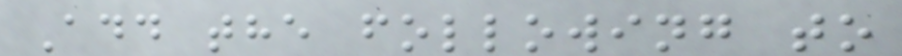Add the following to
